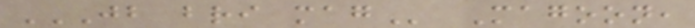JB BRI MAG Magoon,
